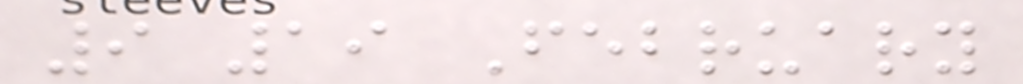9 19 February
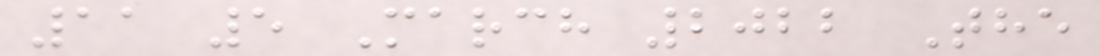11 5 March 2022 The
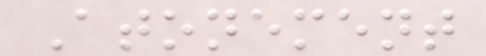Atonement
